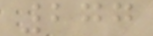277
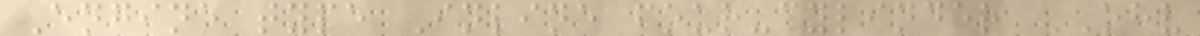Engine type Inline four-cylinder OHV
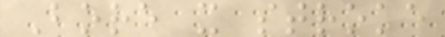Bore x stroke
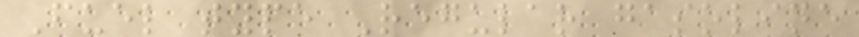Fuel type Regular gasoline
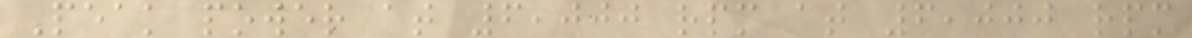Peak power at 6,000 rpm at 6,000 rpm
